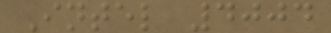Intel 4004
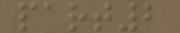part2
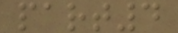part4
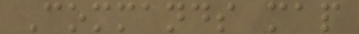Commands map
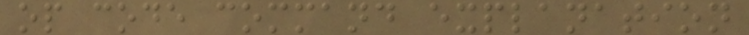op code command explanation
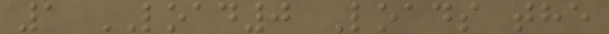1 LOAD0 Loads the
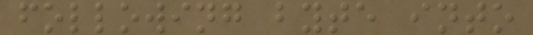following byte into
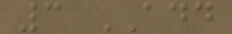3 ADD
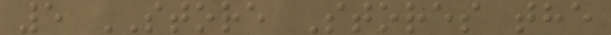5 STORE Stores the
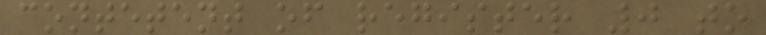contetent of register 0 to
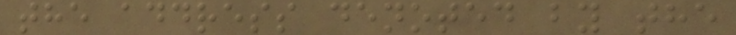the address denoted by the
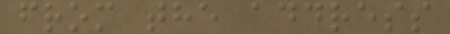from the address
